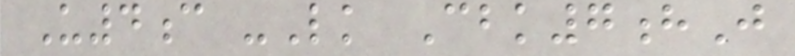U4c -Lk Cbk7hJ
